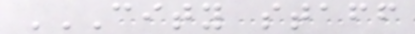CITY STAFF
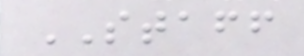STAFF
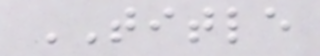TITLE
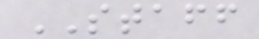STAFF
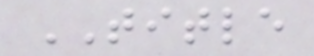TITLE
